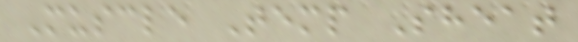Muscle Temp Sheat
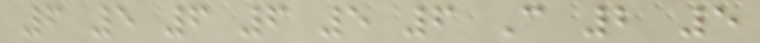6 5 6 6 5 6 C 2 5
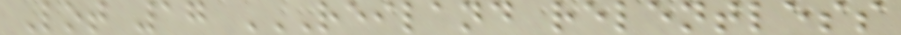Lot 17 REILAND RELENTLESS
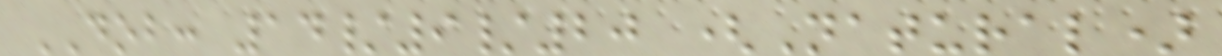DOB: 14/9/20 (Natural)
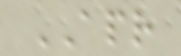APR
